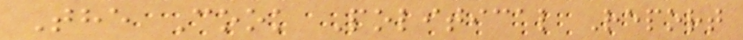The Cook Political Report
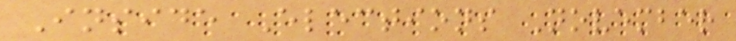Inside Elections November
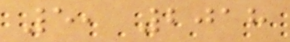5, 2018
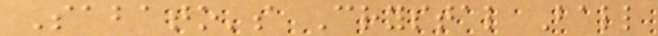Sabato's Crystal Ball
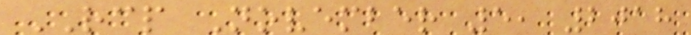RCP November 5, 2018
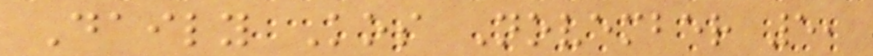Daily Kos November 5,
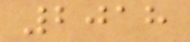2018
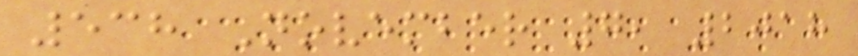538 November 7, 2018
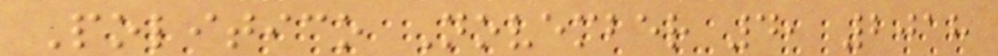Politico November 4, 2018
